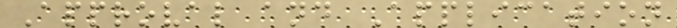Approval and Application
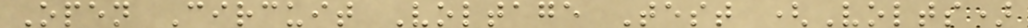Open Circuit Voltage Test (Volts)
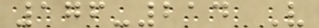176-214 V
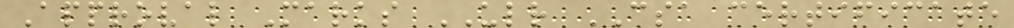Approval Marks ULR CSA certificate
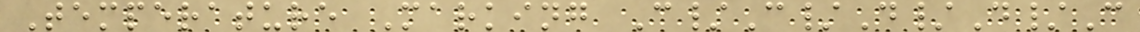Temperature Marking C/C/D/D/C
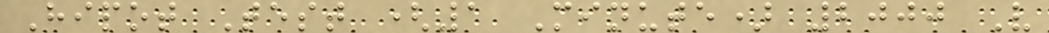Hipot Test (1 Minute) 2000 V
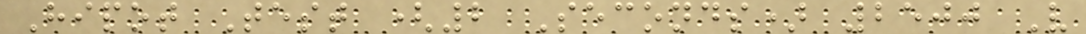Hipot Test (2 Seconds) 2500 V
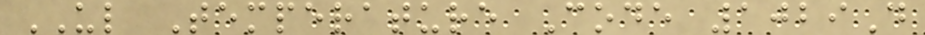UL Temperature Code 1029D
